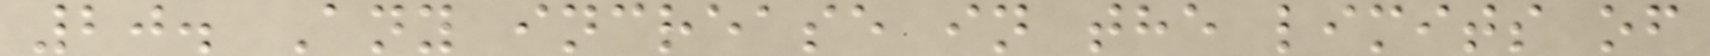20. Any increase in the limits of
